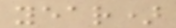year)
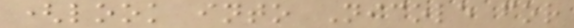(look into Nicole for
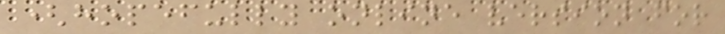(hopefully online version for
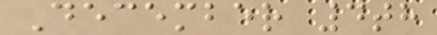December 4th
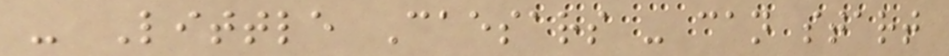- Little Caesars - can start
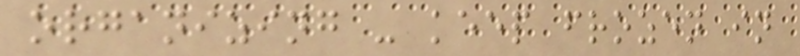organizing - keep frozen in
